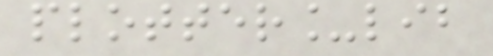plotter_lib
